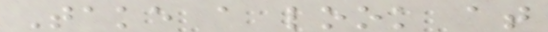Take a look at
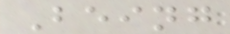Being
